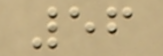56
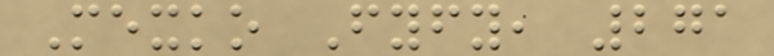Mexko Fyfy, 271
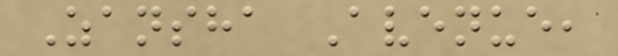Zansha Avenue,
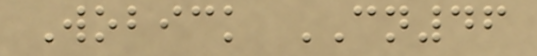Wobick CN46
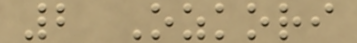2 Ozkori
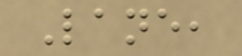Lane,
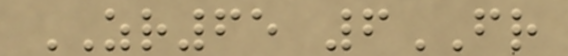ZR65 6FR
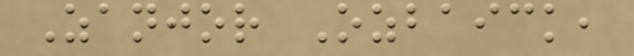Zanjor Ozbaick,
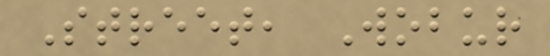Street, Wobur
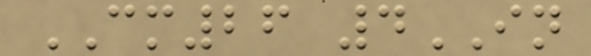CM26 4IN
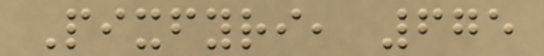Pixfyri, 675
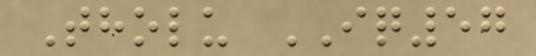Tholu IQ57
